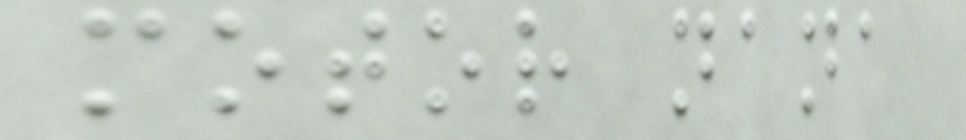motor nana
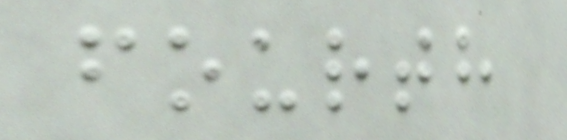fourth
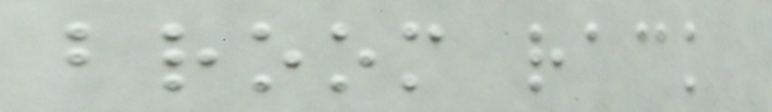broom rack
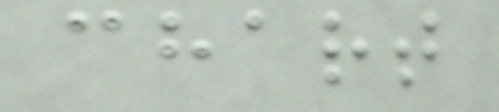chart
